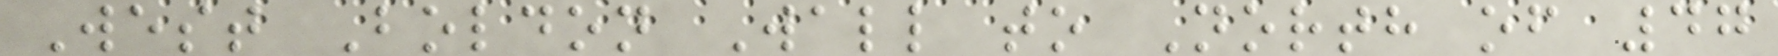West Boldon Wall to North of 47
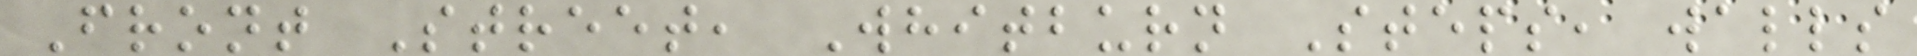Front Street, Whitburn Steps, walls
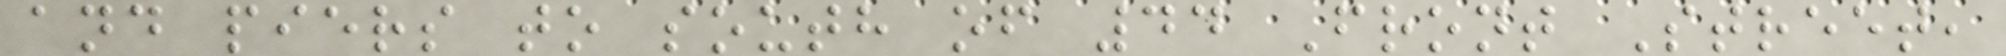and piers to south of 44 Front Street,
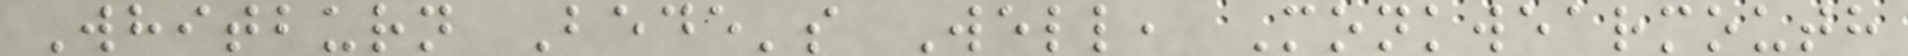Whitburn Bede's Well, Monkwearmouth
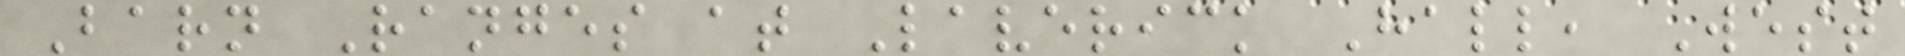Barn Ranges at Laverick Hall, West
